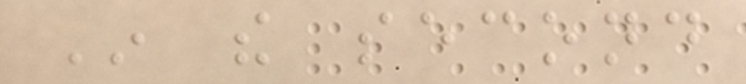In the second
